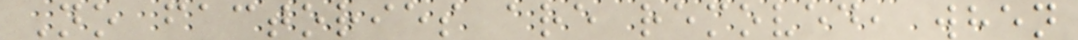No factories are removed, when
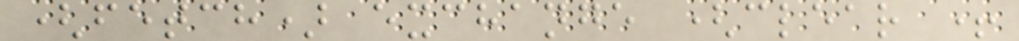(fetch) exchange (clear +
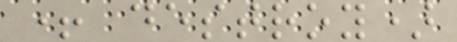+ destroy)
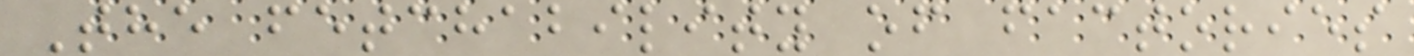The fetchability of factories
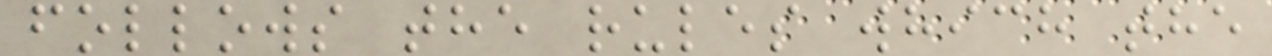follows the rules which the
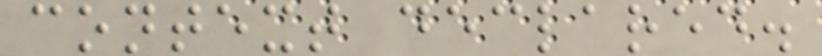context declared.
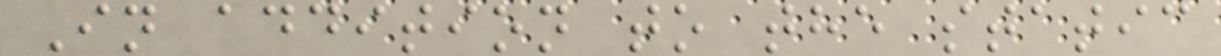In addition to the static
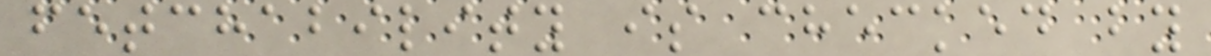fetchability is checked by
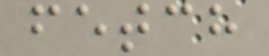fetch
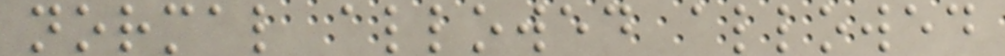normal allowed allowed
